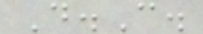D.C.
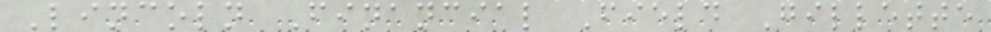Lincoln Financial Field Gillette
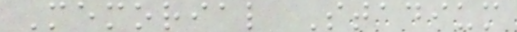Memorial Stadium
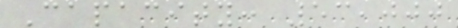Capacity: 53,000
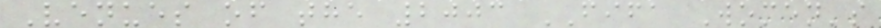Venues of the 2003 FIFA Women's
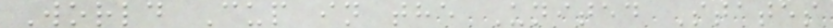World Cup in the United States
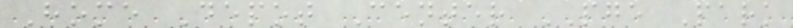Home Depot Center PGE Park
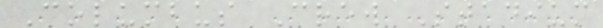Columbus Crew Stadium
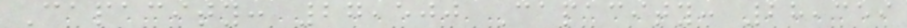Capacity: 27,500 Capacity: 28,359
